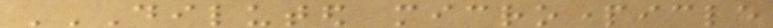DILUTED MICROPARTICLE
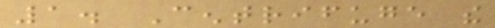1. Centrifuge the
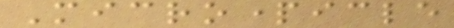Microparticle
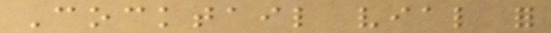Cocktail vial for
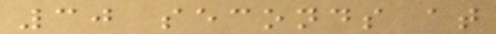30 seconds at
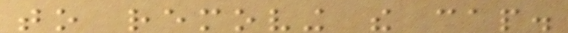to removing the cap.
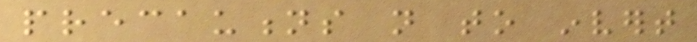precautions not to invert
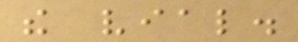the vial.
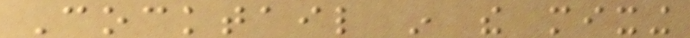Cocktail in the mixing
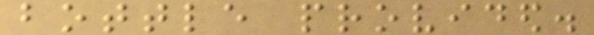bottle provided.
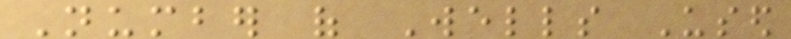Number of Wells Used
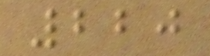220
